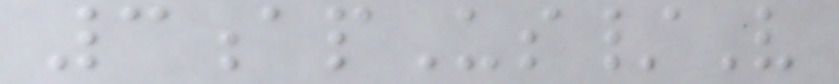3apUs/V
